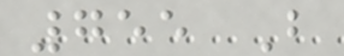755 B
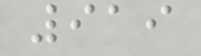919
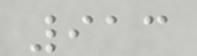913
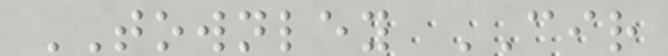TOWNLEY CIR
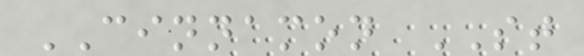CINNAMON ST
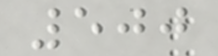500
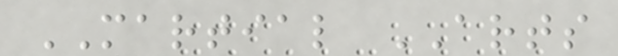MARTIAL ARTS
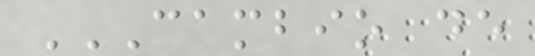CAMBIO DE
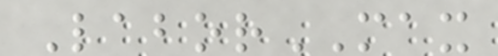LaborMAX
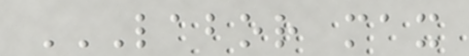LABOR MAX
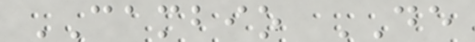CAMBIO DE
